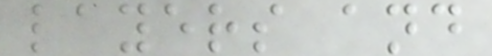layers and
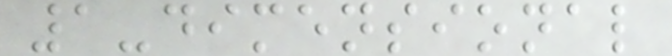1-dimensional
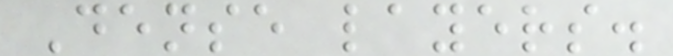Dense layers.
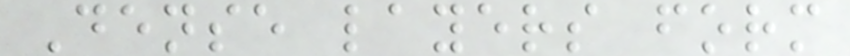Dense layers form
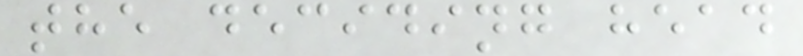the deciding head
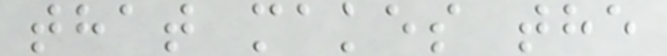that makes the
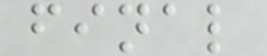final
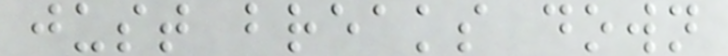just breaks down
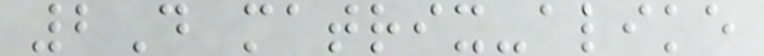2D matrix-alike
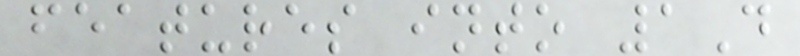features into 1D
